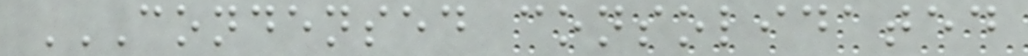CONDENSED CONSOLIDATED
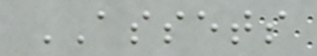ASSETS
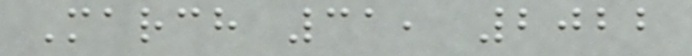March 31, 2022
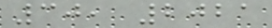30, 2021
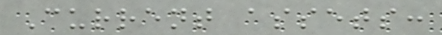Current assets:
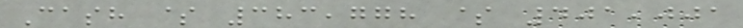Cash $ 383,778 $ 401,001
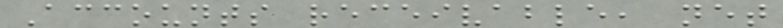Accounts receivable, net
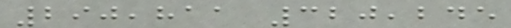290,811 320,245
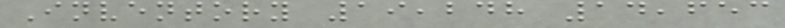Inventory 19,248 14,653
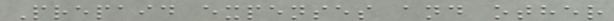Prepaid expenses and other
